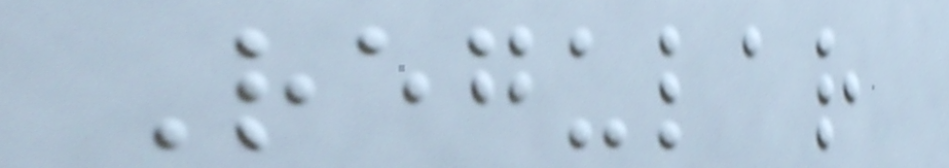Regular
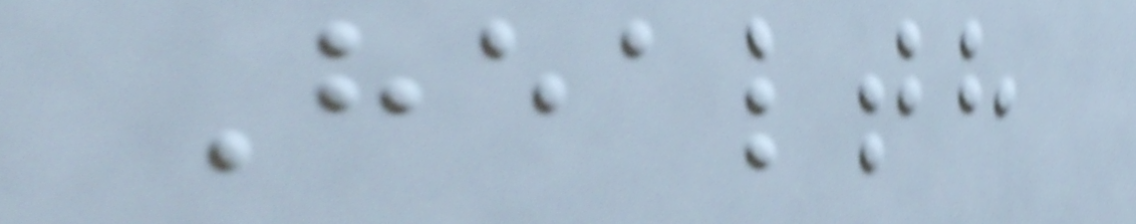Health
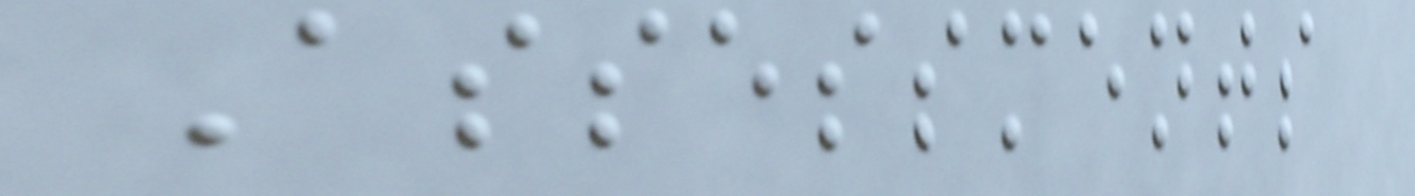Assessments
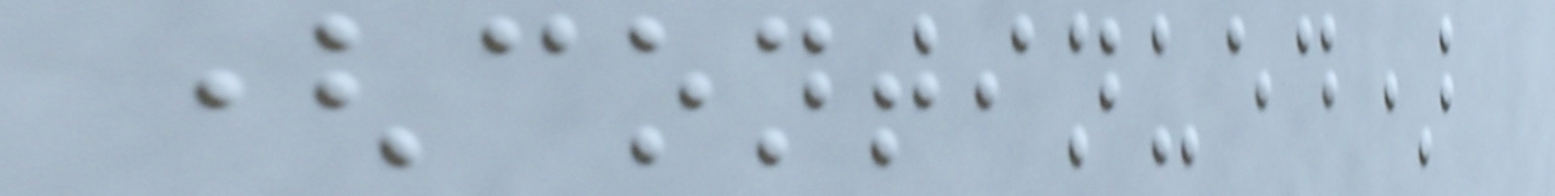(continued)
